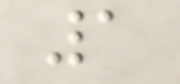1
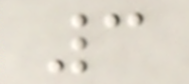3
